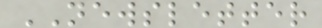NEWSLETTER
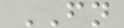FN
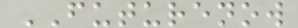FUTURENOW
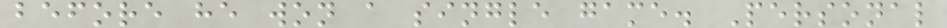before he won a single game. Personal
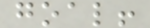goal!
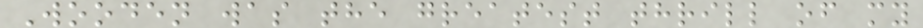Wooden was the greatest thrill of my
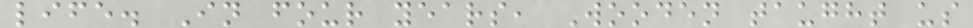life. In four years, Wooden taught us
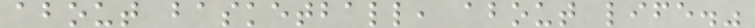about basketball, about life."
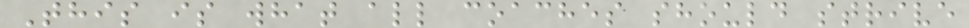This is what all coaches should strive
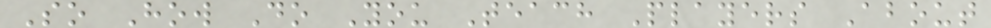So How Do You Teach Players About
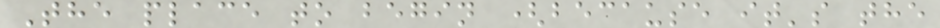The place to begin (because it's the
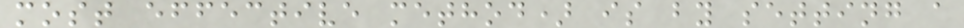most effective method) is by setting a
